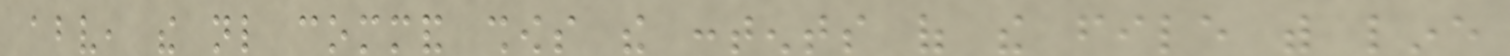above, the nl command shows the contents of the file with line
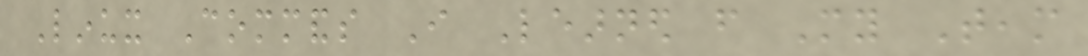Linux Commands I Learned from My Team
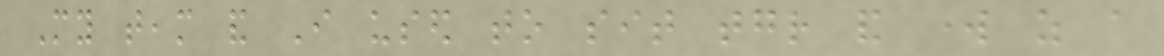My team and I used to sit together and work as a
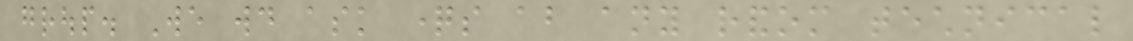group. We would ask questions about any random technical
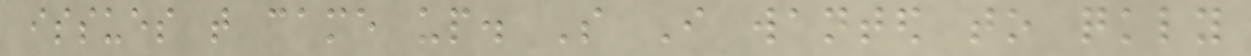issues that came up. So I wanted to quickly
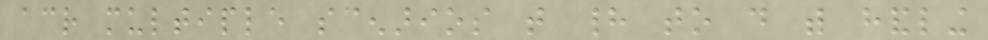across multiple scenarios that had to do with handling
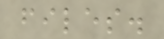files.
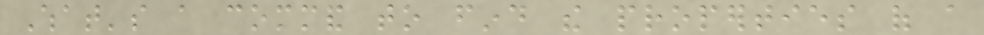What's a command to find the properties of a
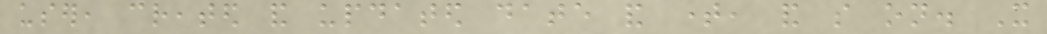user, created and updated date and time, and so on. It
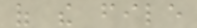of the file
